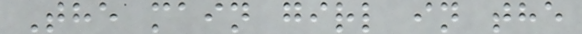The main girl in the
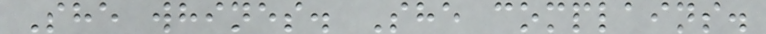She whines. She complains.
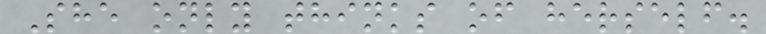She only thinks of herself.
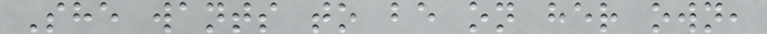She wants to be on her own,
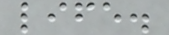life.
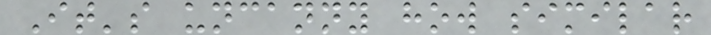It's uncanny how similar
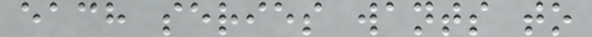each series wants to
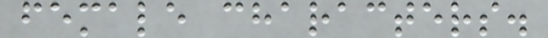female characters.
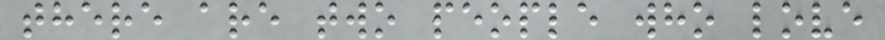there are two people who love
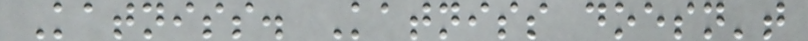Katniss. Katniss doesn't
